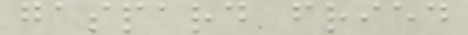gaspard fried
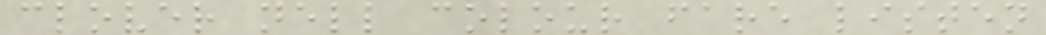clover nell colour fare listen
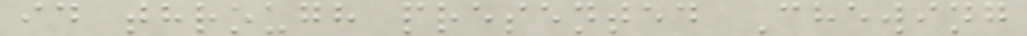id through presented Chewing
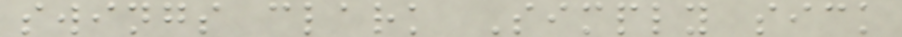swings clark Simply sick
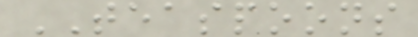TEASPOONS
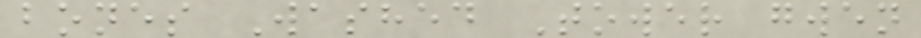bones Washed Tower gwen
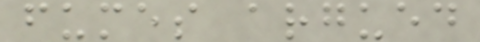fumes argued
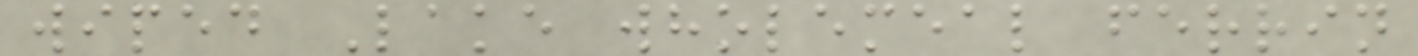wiped Lake wholemeal ferrin
